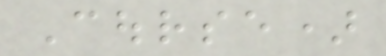Course)
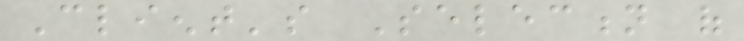Client's Selection of
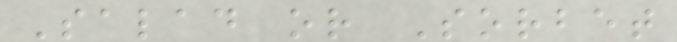Salad or Sorbet
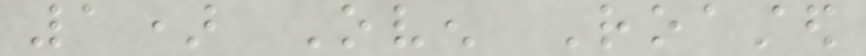1) Oven Roasted
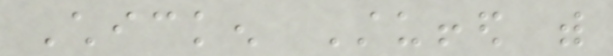Chicken Stuffed with
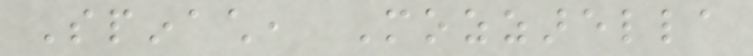Spinach, Mozzarella
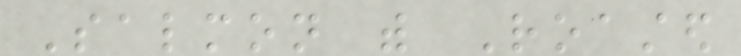Salmon with Roasted
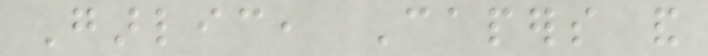Garlic, Capers and
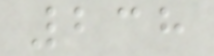238
